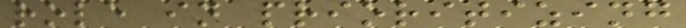role in prioritizing
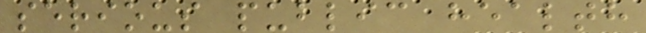serious public health
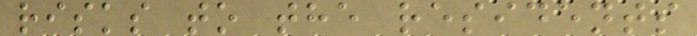risks to the residents
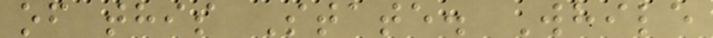of this State. While
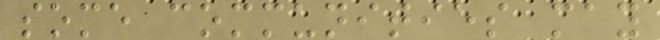some communities may
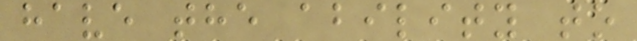have the ability to
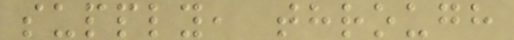supply, through
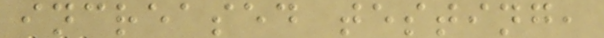increased testing,
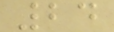24
